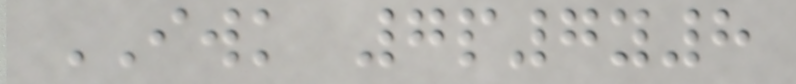IWK 7p7y8
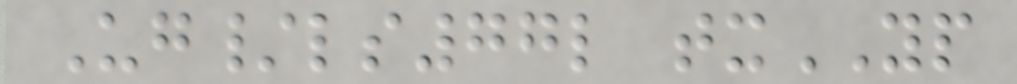Ug/ls77l txYP
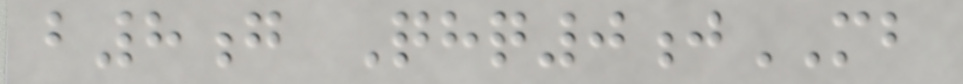b8g Qhq0jMB
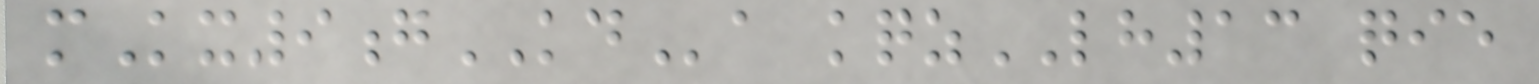mKx9gKDa kqzLH13 qie
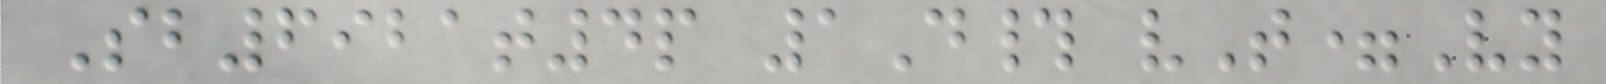Sb6921t4p 1D# vT=Vy
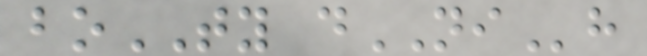boTY dNIh
